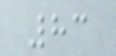83
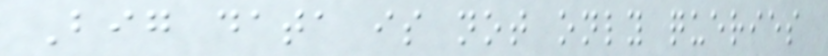Big data is not only queries
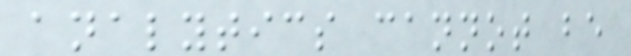analytics cannot be
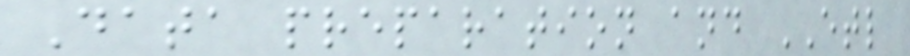Data preparation and ETL
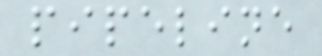pipeline
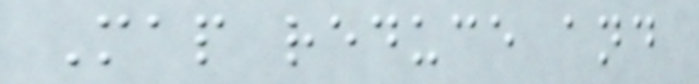Map reduce and
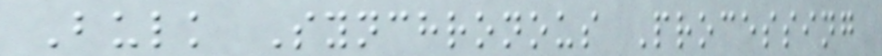Bulk Synchronous Processing
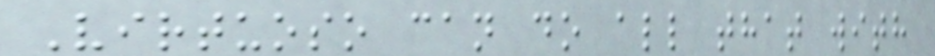Virtuoso can do all that with
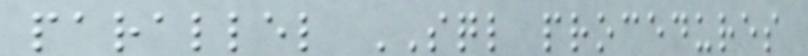parallel SQL procedures
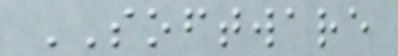SOFTWARE
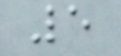5
